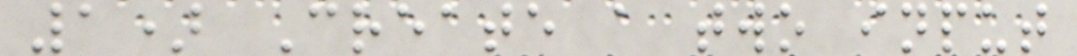1) Create a two input
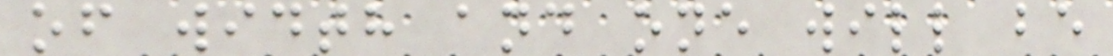of width and one will be
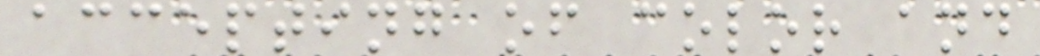accepting of color and
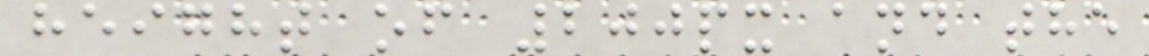height of 200px and the
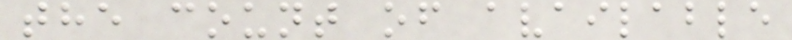the count of available
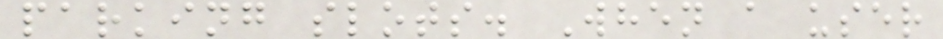parking slots. When a user
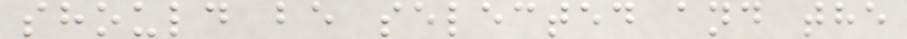should be selected and the
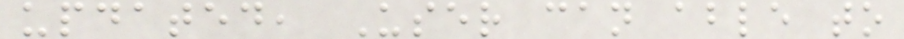updated, User can able to
